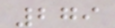279
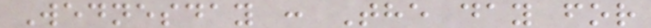Wednesday : The day for
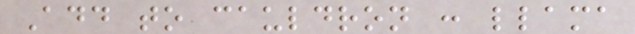Add to cauldron : llama
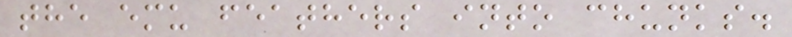the emu feathers into chunks.
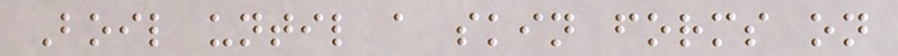Boil until a skin forms on
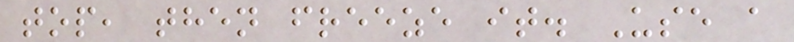top, then freeze it. Use a
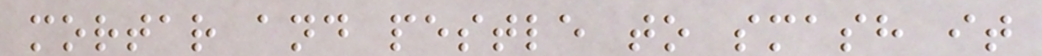mortar and pestle to smash it
